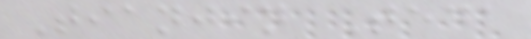Tianjin Teda
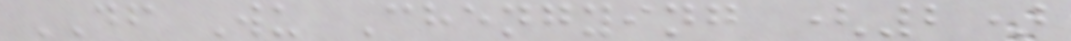DF Wu Chengying (2)
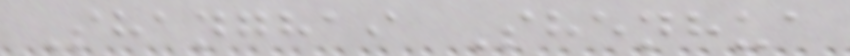Shanghai Shenhua
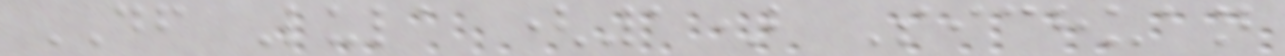DF Lula (1) Sichuan
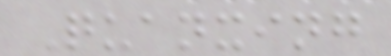Quanxing
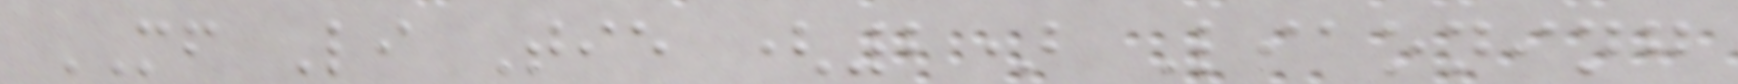MF Li Tie (2) Liaoning
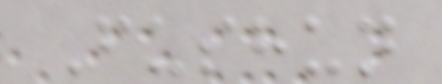Fushun
